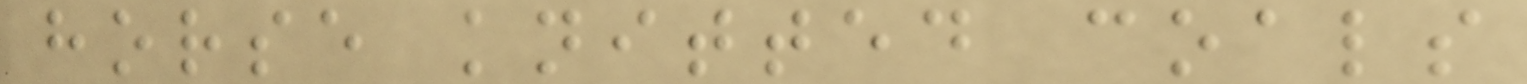horse knitted coals
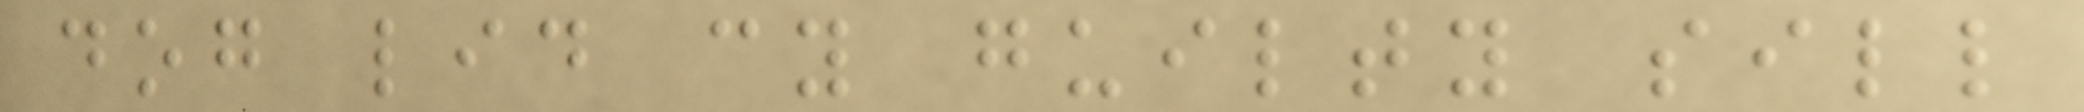dog lid cy guilty sill
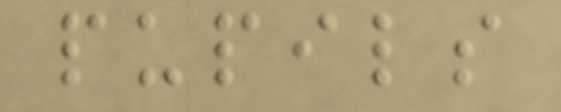pupils
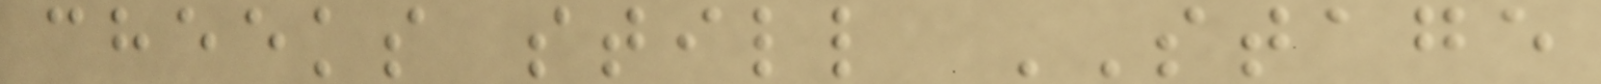cheeks still STAGE
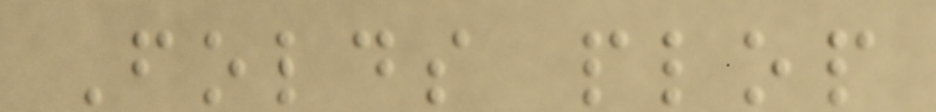Folds plop
